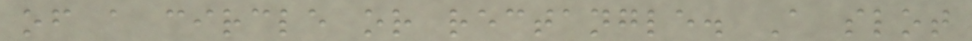of a circle or rectangle. A slot
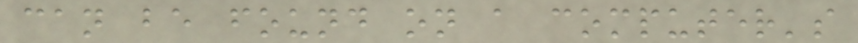can be found on a computer's
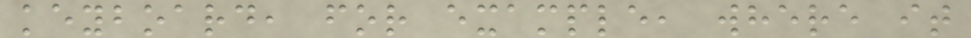keyboard, for example, where it
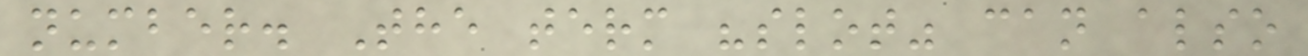number. The term "slot" can also
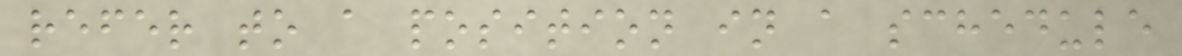refer to a position in a schedule
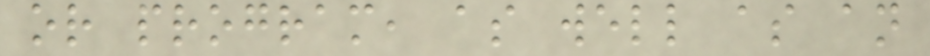or program, as well as an
